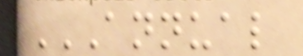ANNUAL
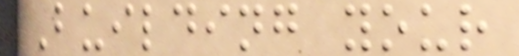Building your
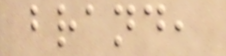brand,
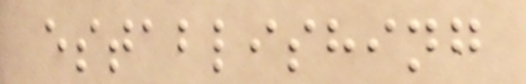establishing
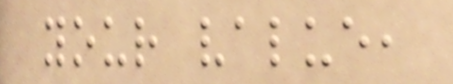your value,
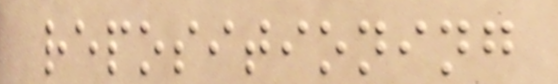repositioning
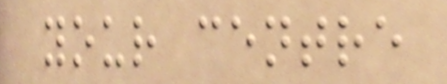your centre
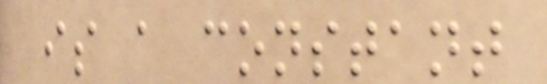is a constant
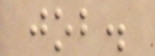job.
